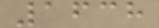1638
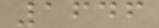1646
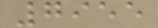7955
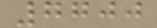7700
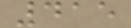415
